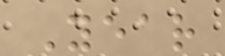Year
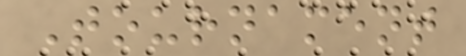Tournament
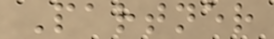Partner
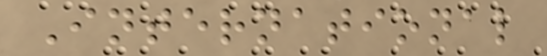International
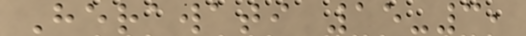Herawati 15-3,
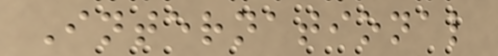International
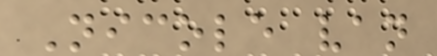Nicole van
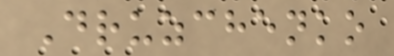Druzchenko
